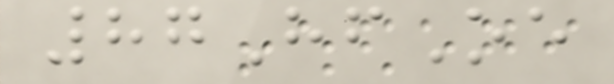87HfOe
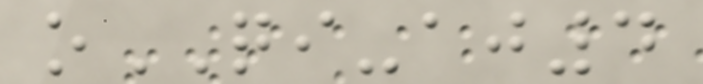oQI-aj4
